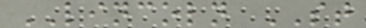LINCOLN ST
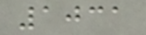1031
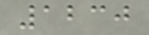1230
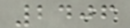2406
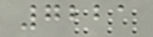7221
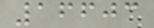16603
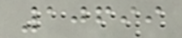10699
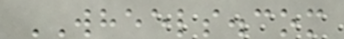WHEELS.com
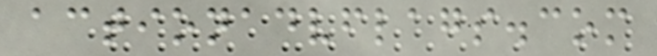actionadvflags.com
